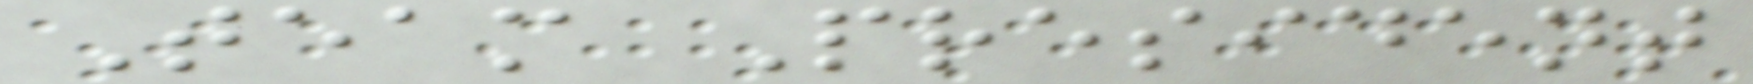Team President
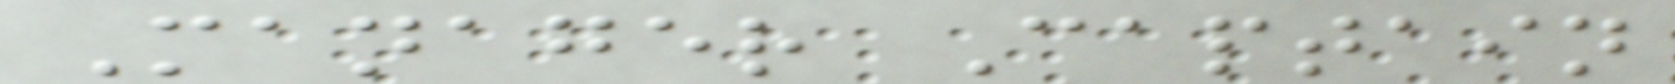Manager Captain
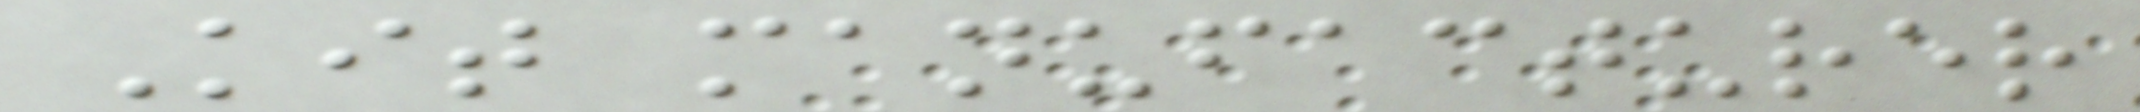Kit manufacturer
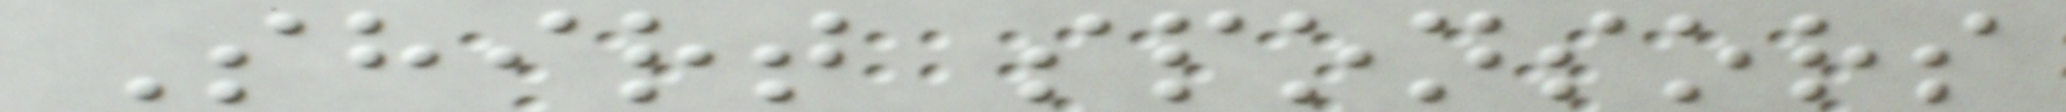Shirt sponsors
